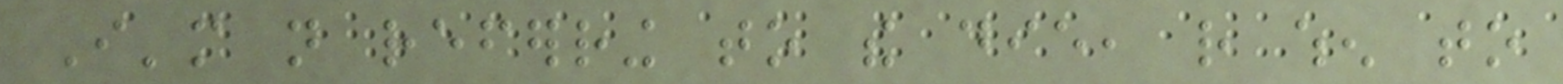I'm not referring to the die, rather when to
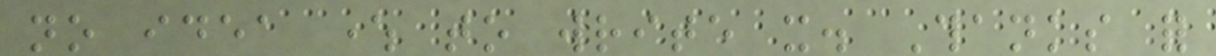no idea where to write it. Thanks for
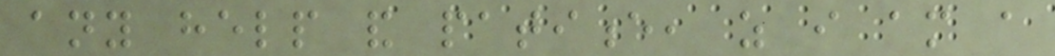any help and patience, as i am a
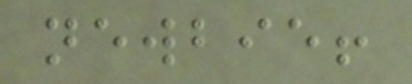newbie!
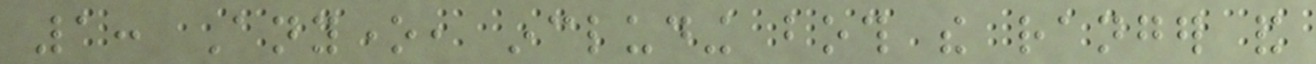1: Anyone, including both the ranger and
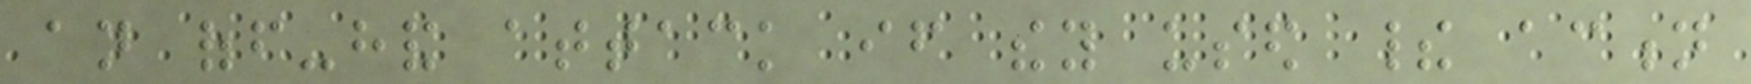an off-hand attack if they used their action
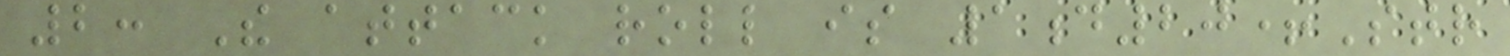2: The attack roll is 1d20+Str
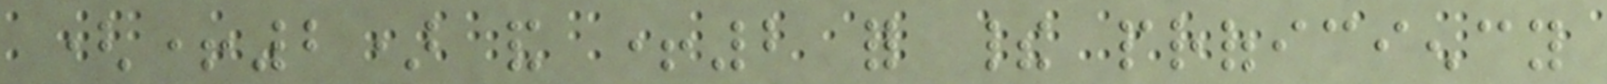(+2) and +2 for their proficiency
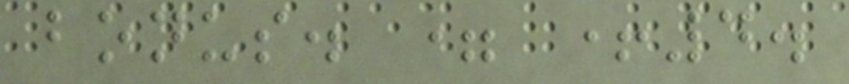bonus. = +4.
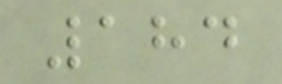184
